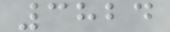3824
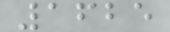1625
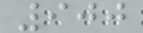900
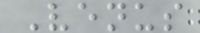Venus
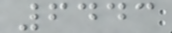6443
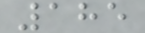185
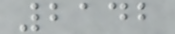2142
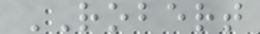ROBERT
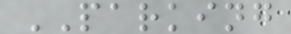PARKING
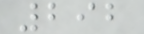292
